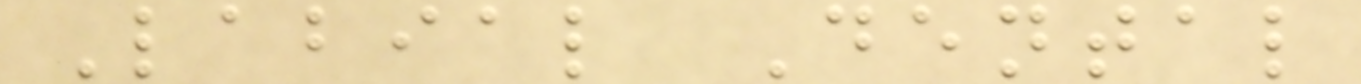Labial Dental
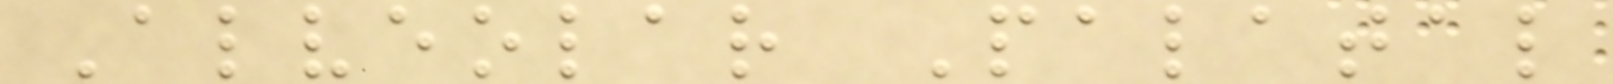Alveolar Palatal
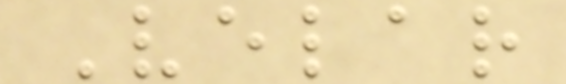Velar
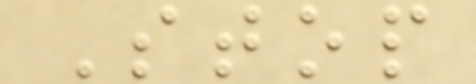Stop
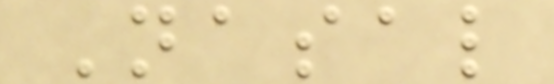Nasal
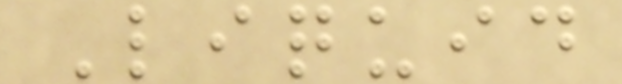Liquid
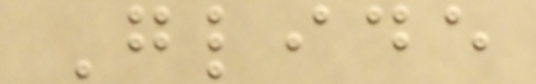Glide
